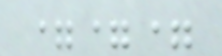===
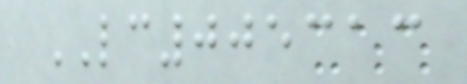LC005313
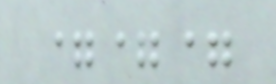===
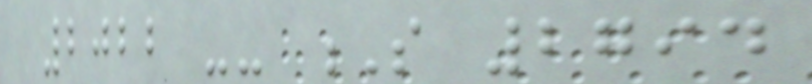2022 -- S 2794
